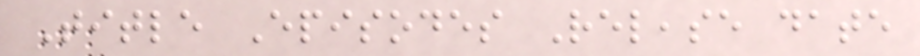Title Episodes Release date
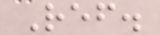Ref.
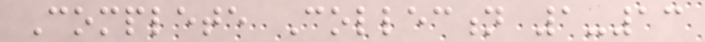Complete Collection 1-13
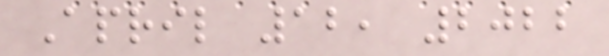April 12, 2022
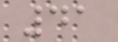41
